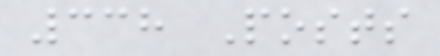338 Posts
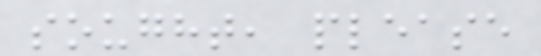sought, please
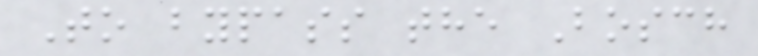To bypass the Bosch
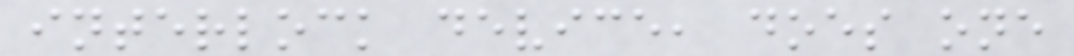interlock device, does one
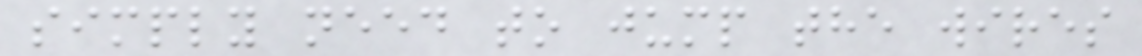simply need to jump the wires
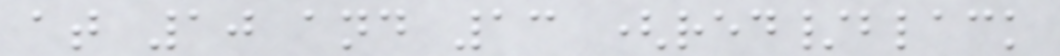at 10 and 13 (red/black
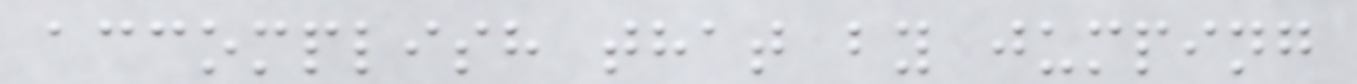accomplish that by jumping
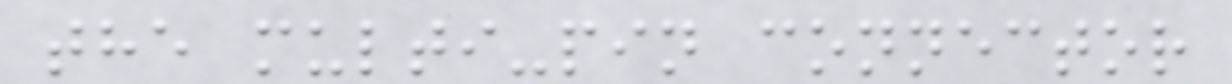the multi-pin connector
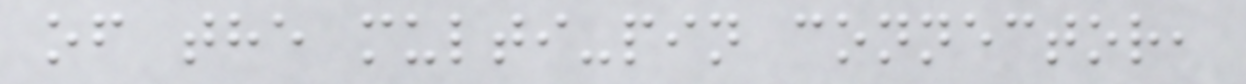of the multi-pin connector,
